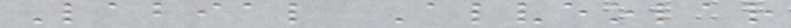Labial Alveolar
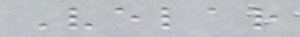Velar
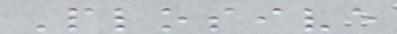Plosive
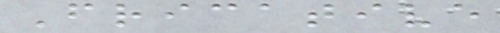Fricative
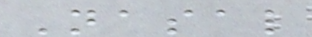Nasal
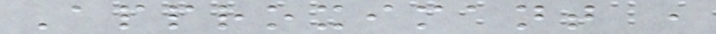Approximant ,
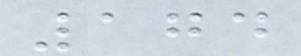174
